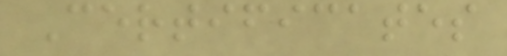Certificates
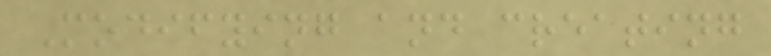Modifying and creating
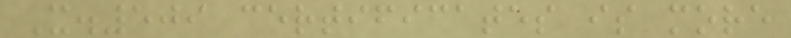X.509 certificates is more
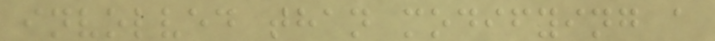involved than modifying a
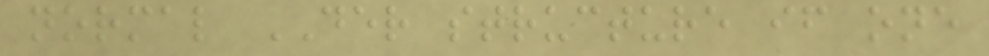normal DER structure if one
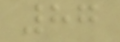87
